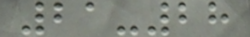21-28
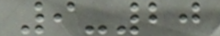9-20
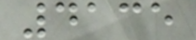4135
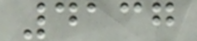4137
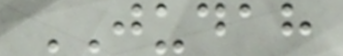JUDAH
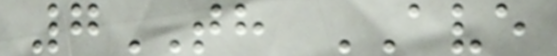7TH AVE
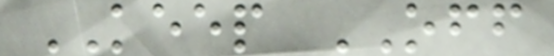KEEP OFF
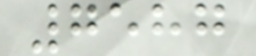7587
